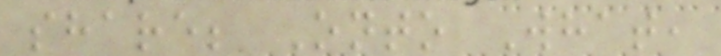share; Onto What,
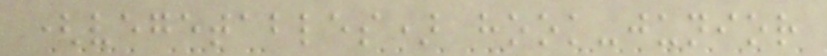(vegetables) hook-junior
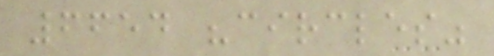6654 "circles"
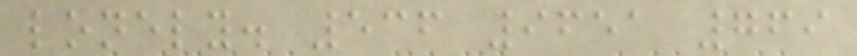lonely. 536 9651 769
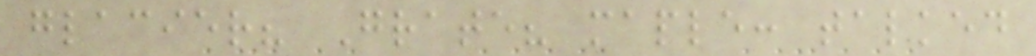glacier? Grate? maple: talked
